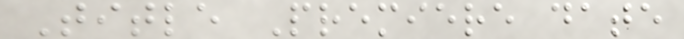Title Premiere date
